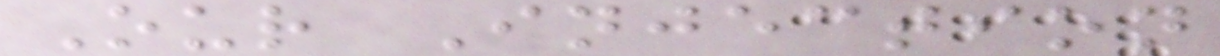Our Injection
